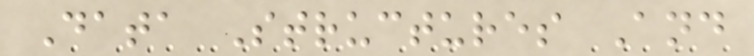Data Structures And
